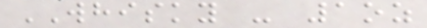WHISKY - 1oz
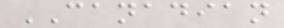CANADIAN
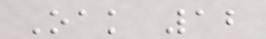Oak 12
